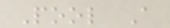Pool A
